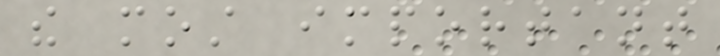the most important
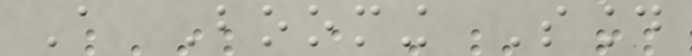A Booming Sound
